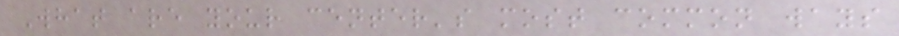What are your center's most common ways
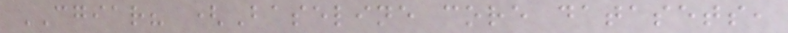CGIAR? (Baseline core datasets,
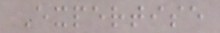Expertise
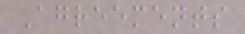Agreements
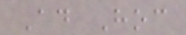Ad Hoc
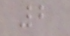2
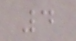4
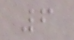6
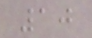10
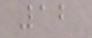12
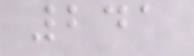241
